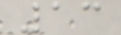13
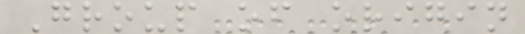Group of origin
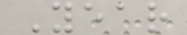Year
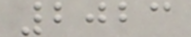2023
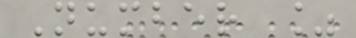Number %
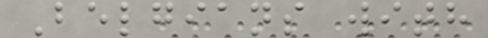Belgians with
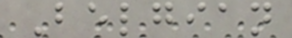Belgian
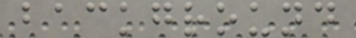background
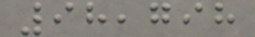98,798
